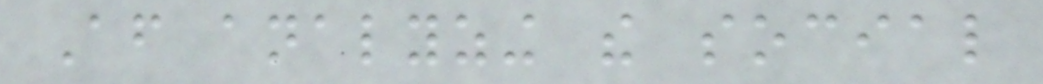After analyzing the social
